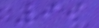99
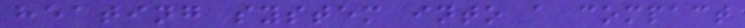heating system into a compact
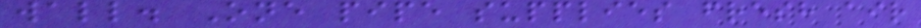wall. One pipe supplies fresh air
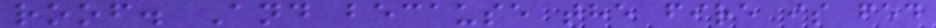roof. And because the fire is fed
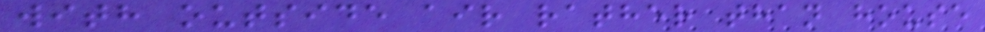with outside air rather than house
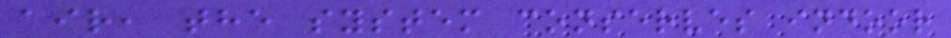air, the system conserves indoor
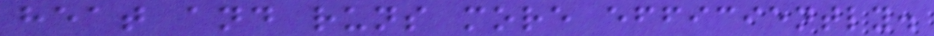heat and runs more efficiently.
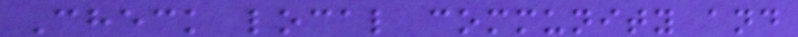Check local community and
